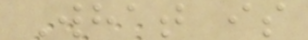What is
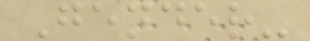Gender-
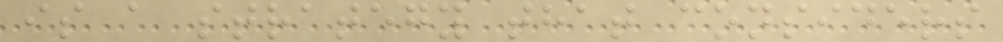is a strategy that considers
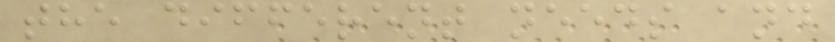the different needs and
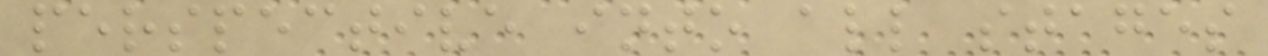perspective into all stages
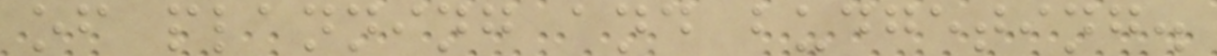of planning and budgeting.
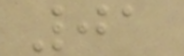01
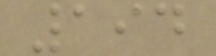194
